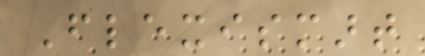Flexismart
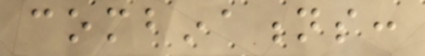combinations:
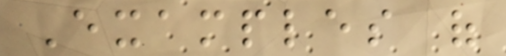Examples of
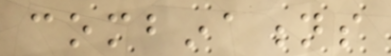combinations
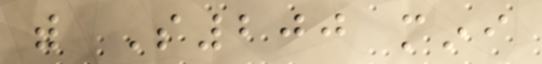with S200 mini
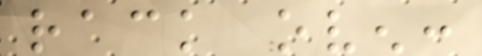rack oven:
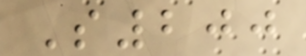S200
